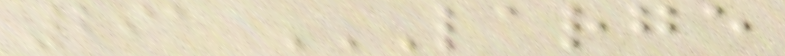291 LARGE
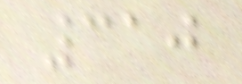310
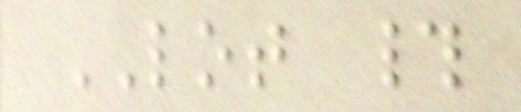LOT #
